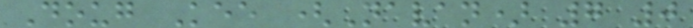Doug Kee (Navan) 7 0
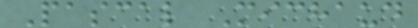Pascal Michaud
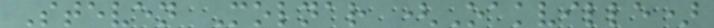Steven Molnar (Oakville)
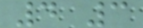4 3
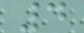4
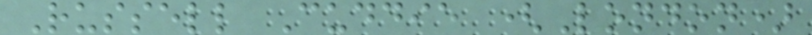Russell Cuddie (London)
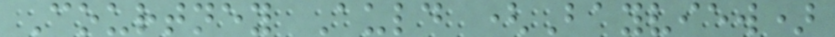Courtney Auld (Bayview)
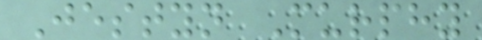Jestyn Murphy
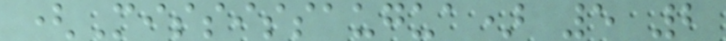(Mississaugua) 5 2
